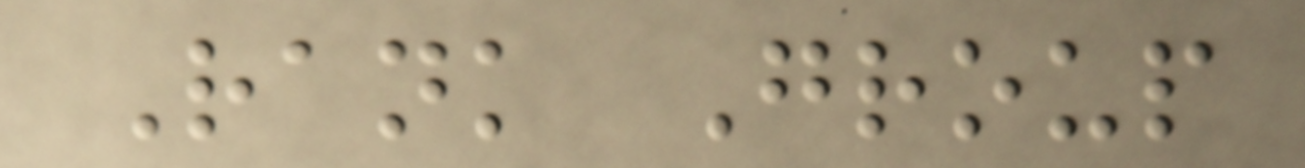Rank Group
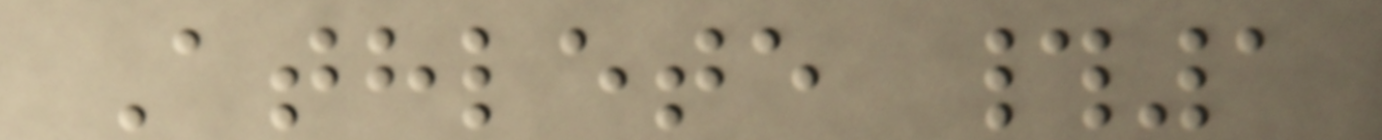Athlete #1
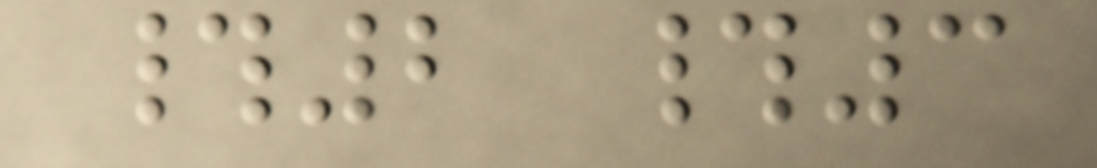#2 #3
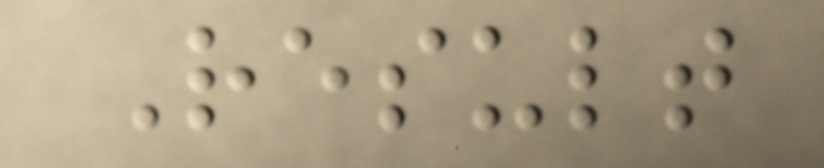Result
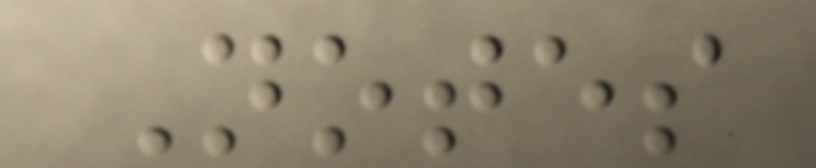Notes
